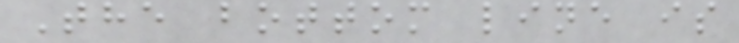The bottom line is
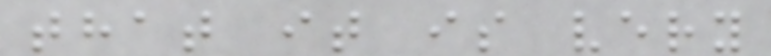that it is very
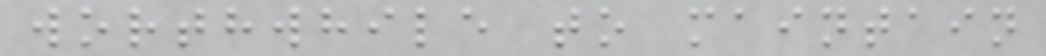worthwhile to maintain
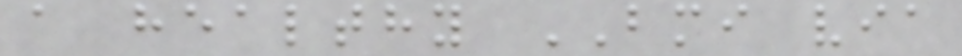a healthy BMI via
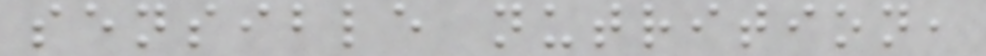sensible nutrition,
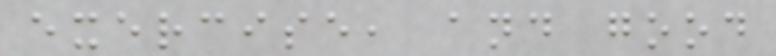exercise, and good
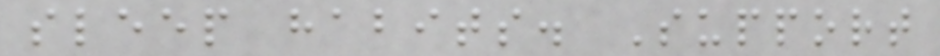sleep habits. Support
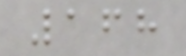168
